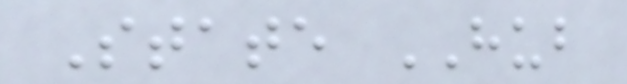State HUB
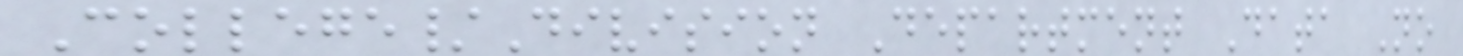College/Division Department Data No
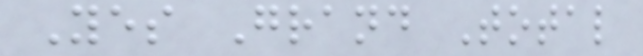Yes Grand Total
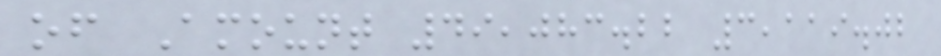of Amount 49,083.22 3,119.02
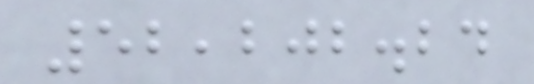52,202.24
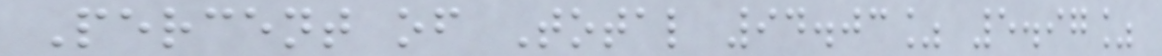Percent of Total 94.03% 5.97%
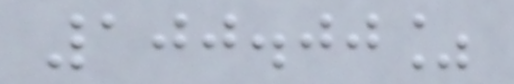100.00%
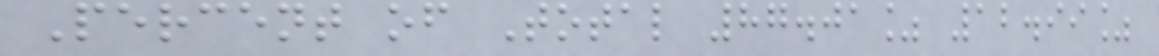Percent of Total 87.01% 12.99%
